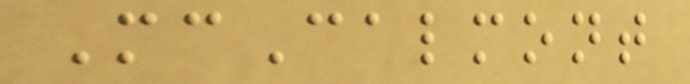McCalmont
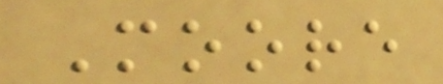Moore
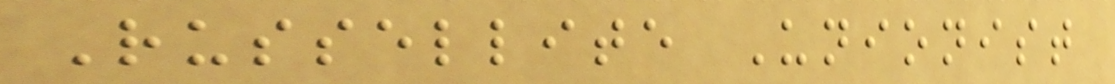Russellite Unionist
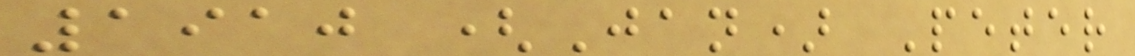1910 (Jan) Peter
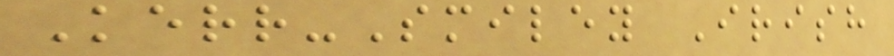Kerr-Smiley Irish
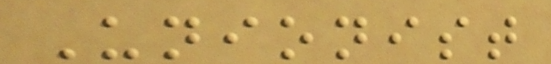Unionist
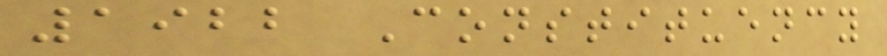1922 Constituency
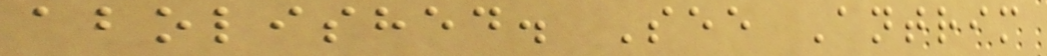abolished. See Antrim
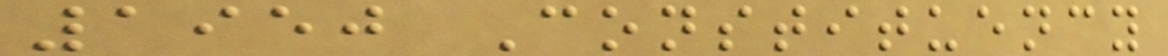1950 Constituency
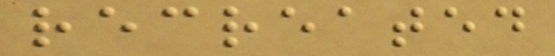recreated
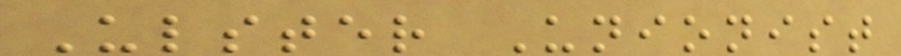Ulster Unionist
